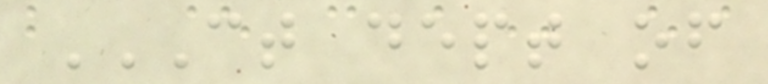CT DEPT OF
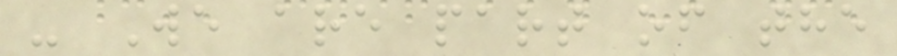- We are part of the
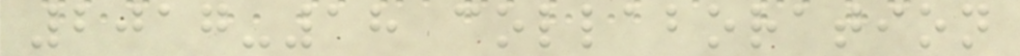2017-18 collaboration
